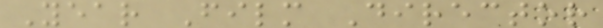Year Film Director
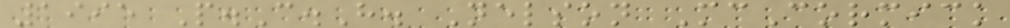1995 P.C.H. Nelson McCormick
